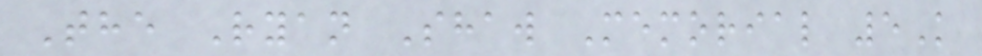The Ryan Shaw Memorial 5K
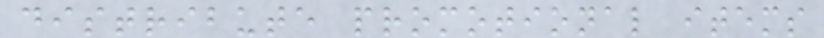distribute promotional items
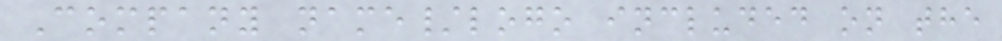Company name/logo included on the
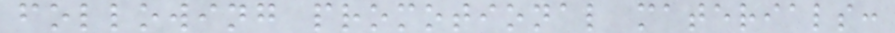following promotional materials:
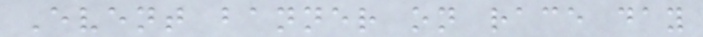Event banner on race day
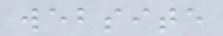website
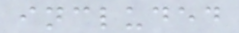included
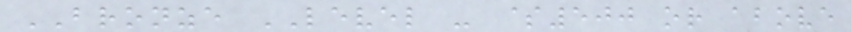BRONZE LEVEL - $500 or above
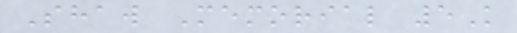Shaw Memorial 5K
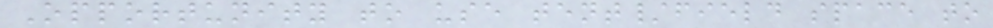Opportunity to use tent/field space to
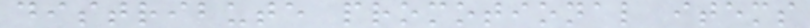distribute promotional items
